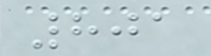801
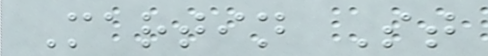Martin St
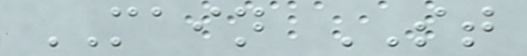MAIN ST
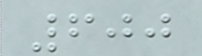600
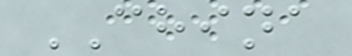CHINA
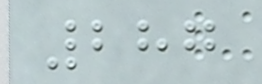287
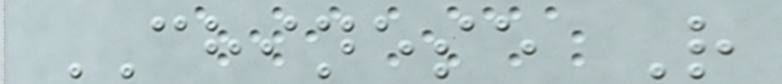CHINESE R
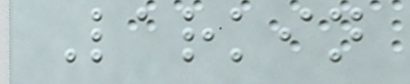Larkin
